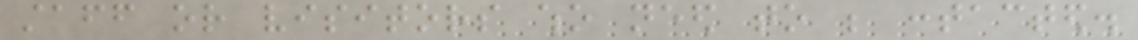staff or visitors who need to be contacted.
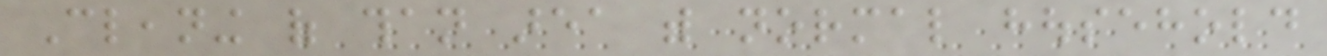Cleaning of than area with normal household
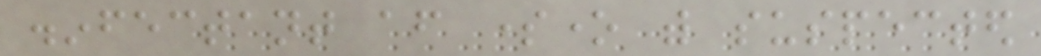disinfectant after someone with suspected
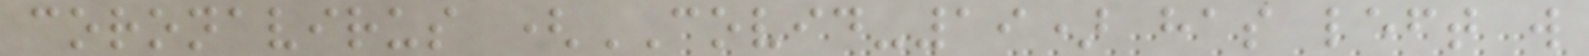coronavirus (COVID-19) has left will
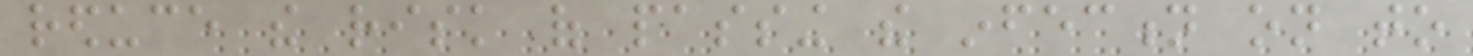reduce the risk of passing the infection on to
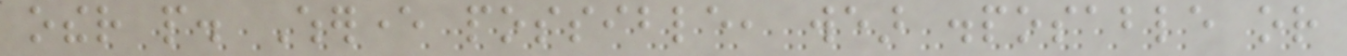other people. Wherever possible, wear disposable or
